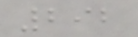292
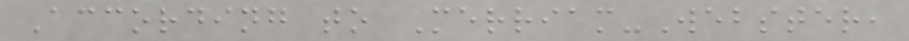According to Merriam-Webster,
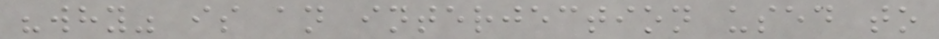"why" is an interjection used to
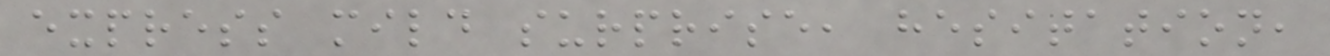express mild surprise, hesitation,
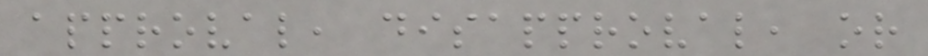approval, disapproval, or
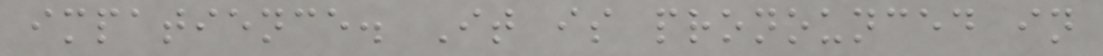impatience. It is pronounced in
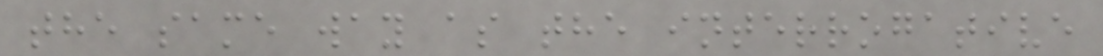the same way as the interrogative
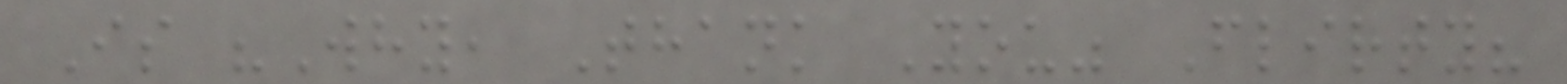Is "Why, Thank You" Flirty?
